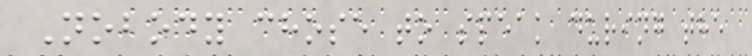Nobody chose to speak during the
